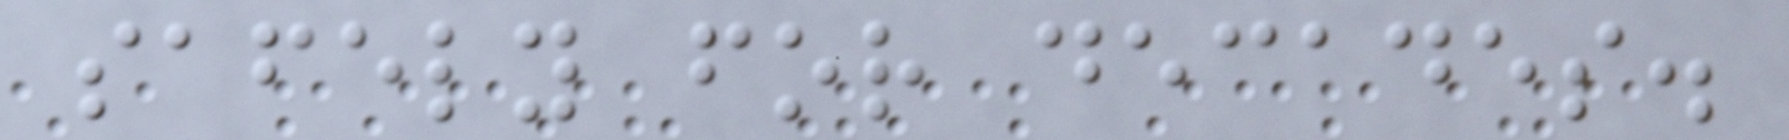safely for decades.
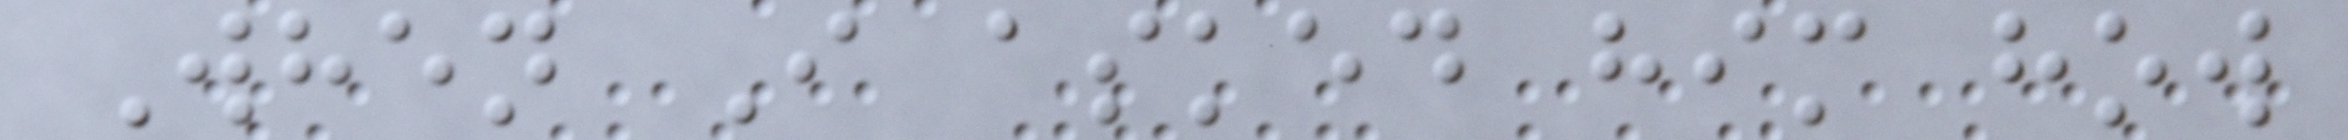When I asked him how
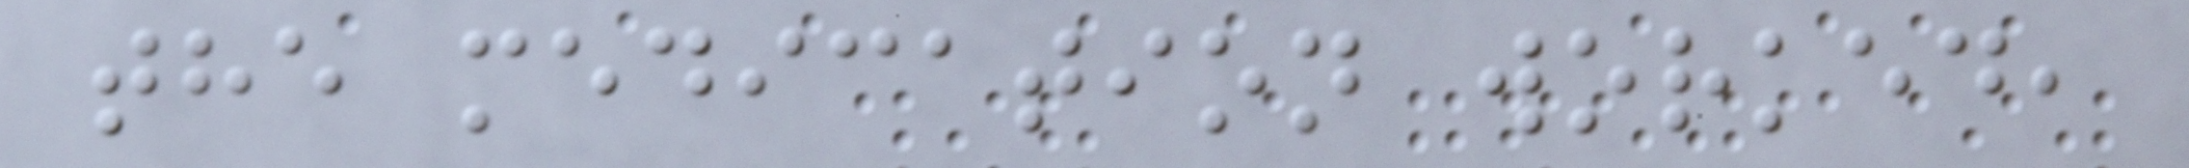the medication worked,
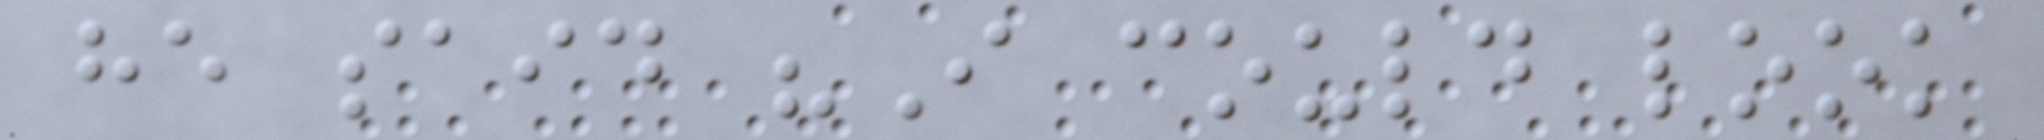he said "I could look
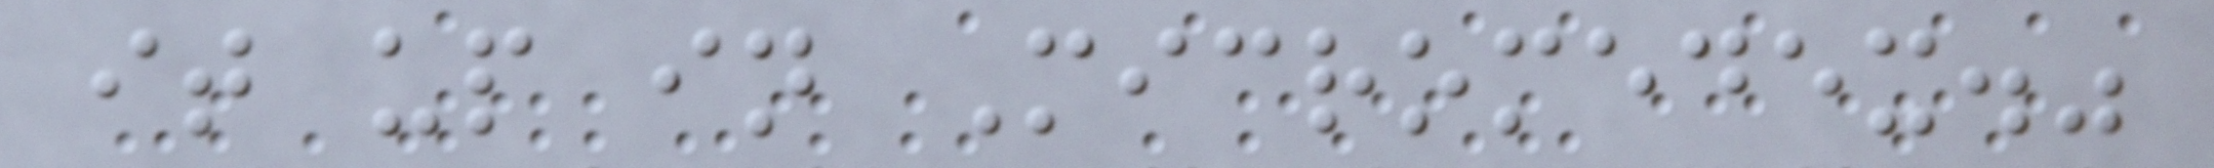it up in Micromedex."
